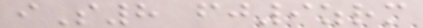iS8 fj9zrm
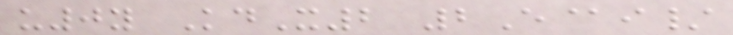u0y KdX2 2E@i/
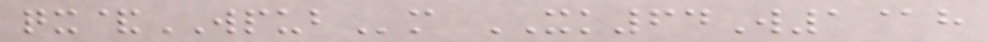qx&WPUBm XK64W1@h
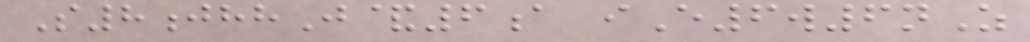S8jhhJ&6a iE6w6nZ
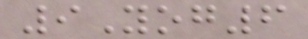9Yog6
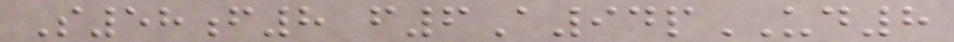S58f8 f6A94pUD8
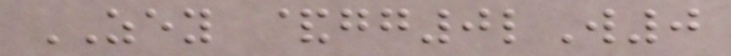ZEY &gg0lW0
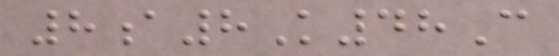8a8K48C
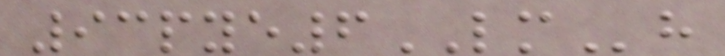93pye6LMh
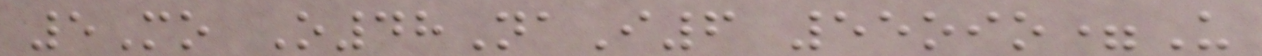5Mo O48NaI6 55oio=U
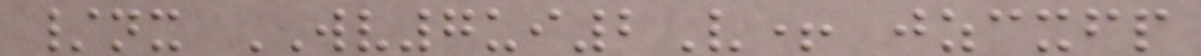/nx WV7ui2V+ jzcxfp
